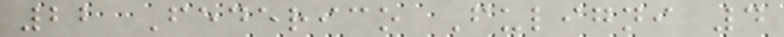22 Federico Fuligni 4
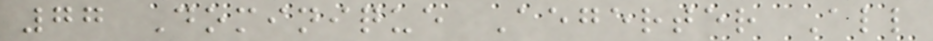77 Dominique Aegerter All
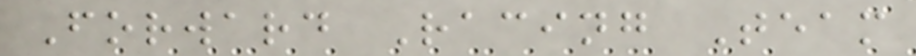Forward Racing Team
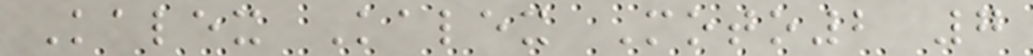Kalex Kalex Moto2 7
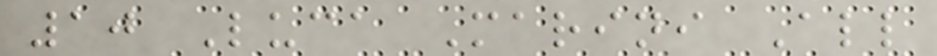10 Luca Marini All
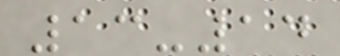13-14
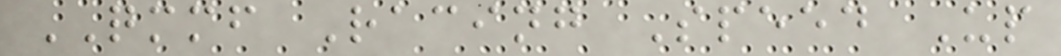QMMF Racing Speed Up
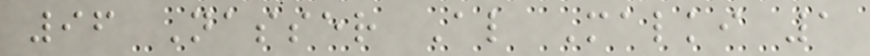96 Nasser Al Malki 1
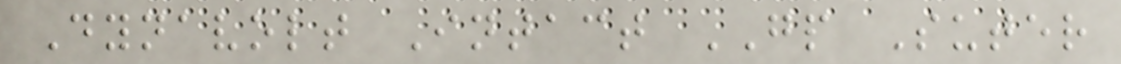Dynavolt Intact GP Suter
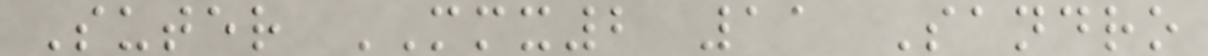Suter MMX2 11 Sandro
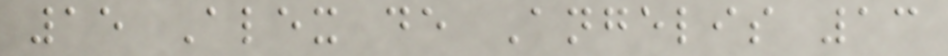15 Alex de Angelis 13
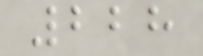228
